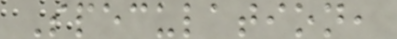Speculation,
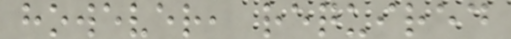however, required
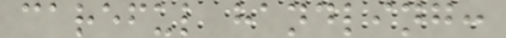careful handling:
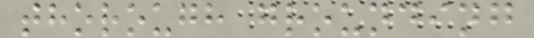thorough grounding
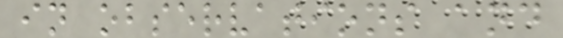in observations and
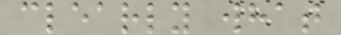clearly what
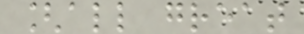[all great
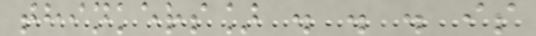thinkers] . . . is
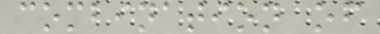combination of
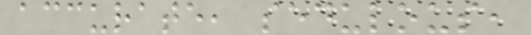accurate, sedulous,
